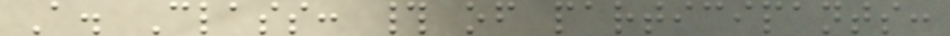A. Class: # of participants:
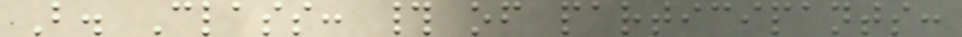B. Class: # of participants:
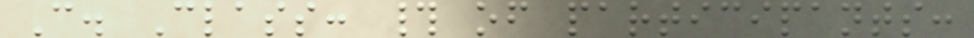C. Class: # of participants:
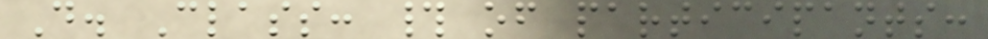D. Class: # of participants:
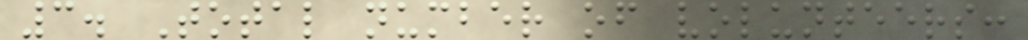3. Total number of volunteers:
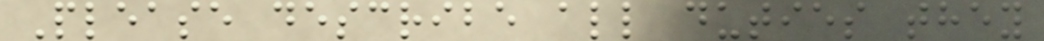Please describe all duties they
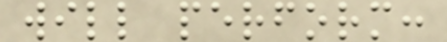will perform:
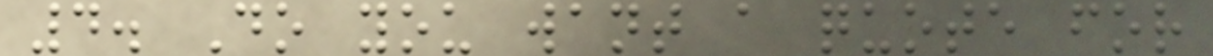4. Do you want a quote for
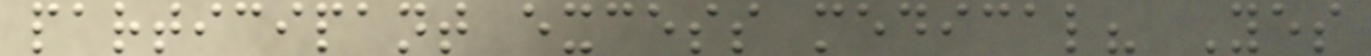participant excess medical? Yes
